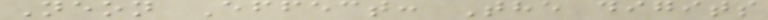Neon Effect: The digits
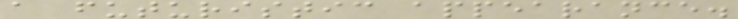a futuristic appearance.
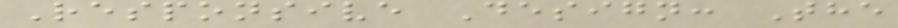Responsive Design: The
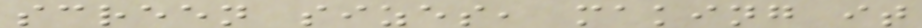screen sizes, making it
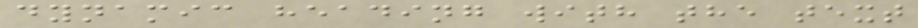dynamic heading with the text
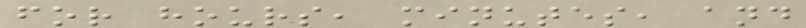for hours, minutes, and
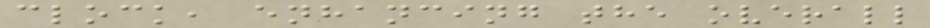clock, enhancing the overall
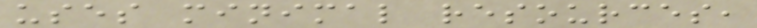uses minimal resources,
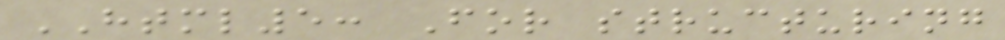HTML5: For structuring
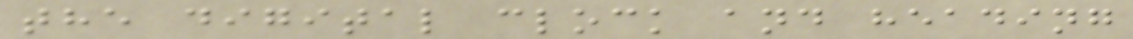the digital clock and heading
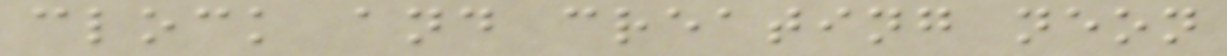clock and creating neon
